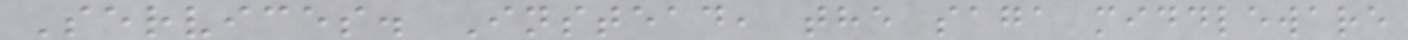Services. Instead, the saga middleware
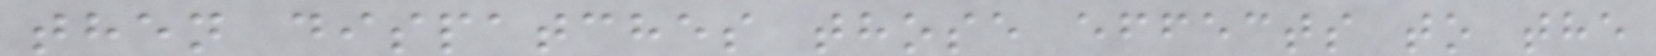then dispatches those effects to the
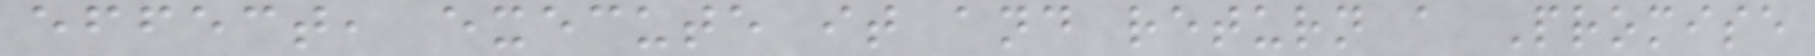effect, execute it and return a Promise
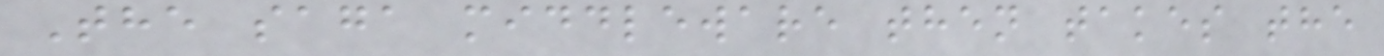The saga middleware then takes the
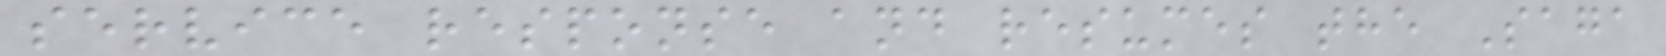service response and resumes the Saga
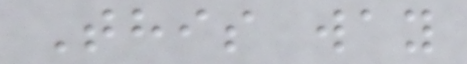This way
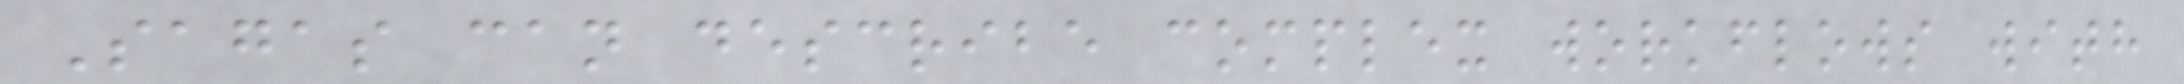Sagas can describe complex workflows with
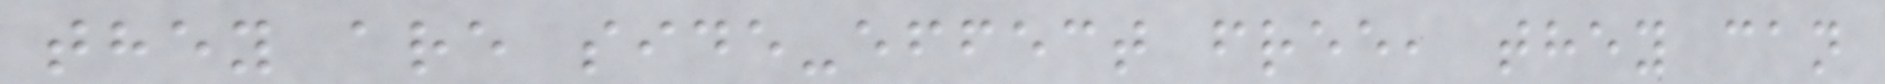they are side-effect free, they can
